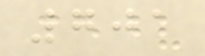701
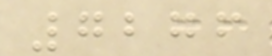7276
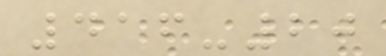416-20
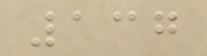137
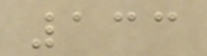133
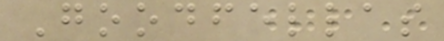Goodfellas
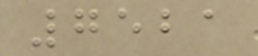7521
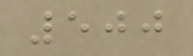500
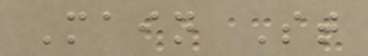Main St
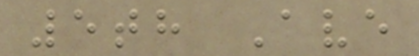5th Ave
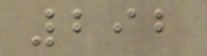292
